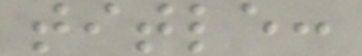title:
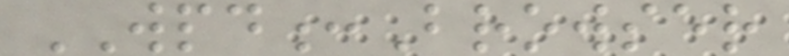WPD:Browser
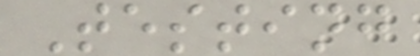Testing
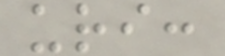uri:
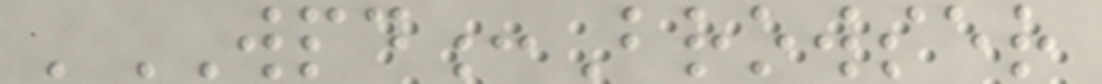'WPD:Browser
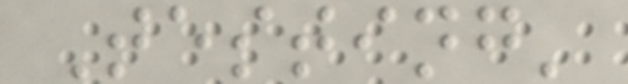Testing'
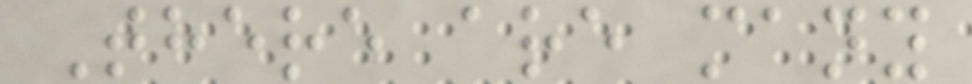There are many
